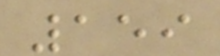159
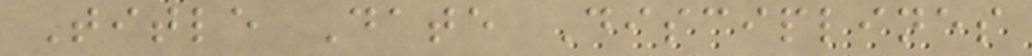Title Date Disciplines
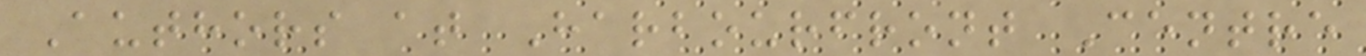Authors at Harbourfront Centre
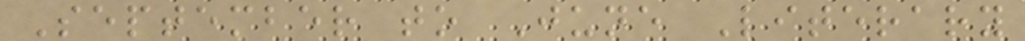September to June Literary
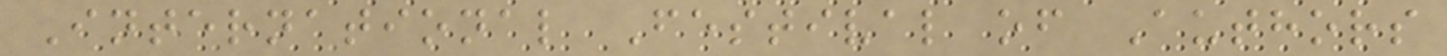International Festival of Authors
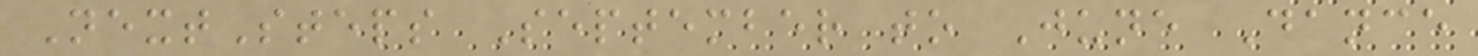NextSteps September to June Dance
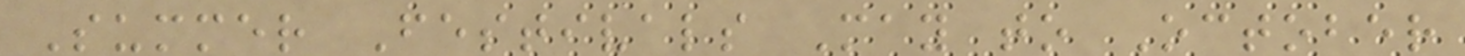Summer Festivals May to October
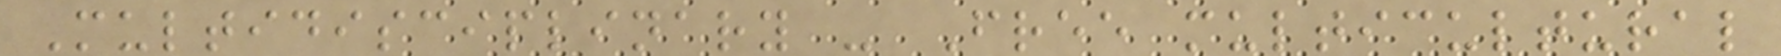Multidisciplinary - Free multicultural
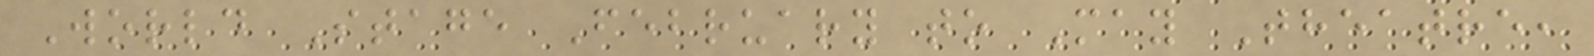World Stage February to May Theatre,
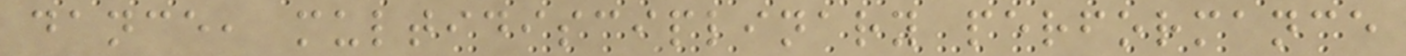dance, multidisciplinary performance
